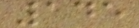145
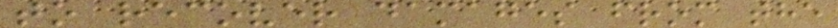to recover damages from the
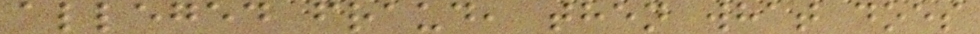alleged fraud, then what does
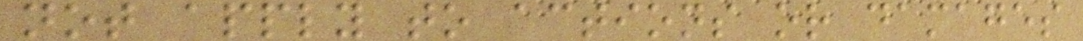not apply to actions or damages
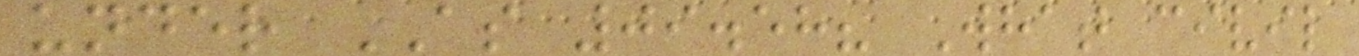under AS 09.58? What civil
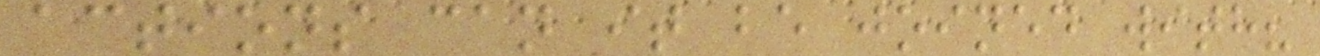actions can it be joined with?
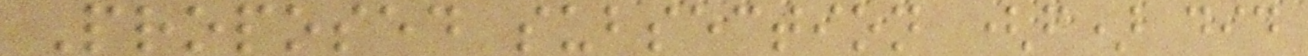Proposed subsection (f) did
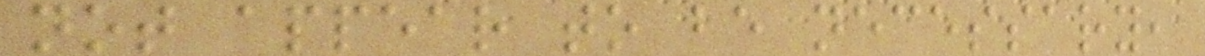not appear to be necessary,
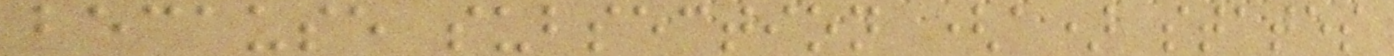because subsection (a) states
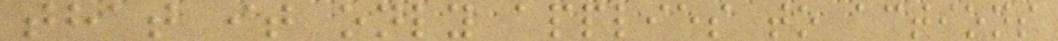that it only applies to actions
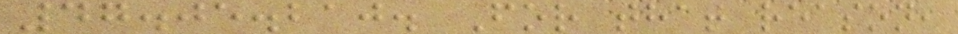47.05.210. For that reason,
